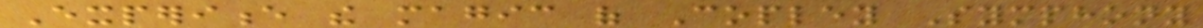Experience the magic of Copley Symphony
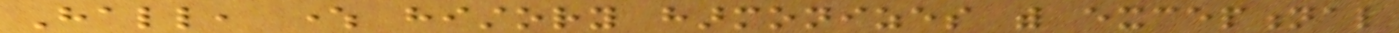Hall, where history harmonizes with exceptional
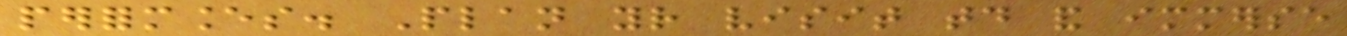performances. Plan your visit today and immerse
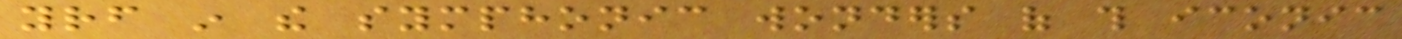yourself in the symphonic wonders of this iconic
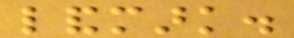landmark.
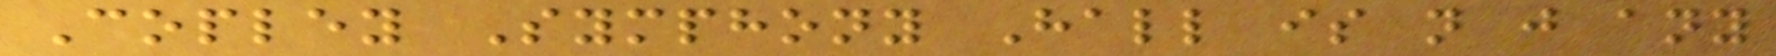Copley Symphony Hall is not just any
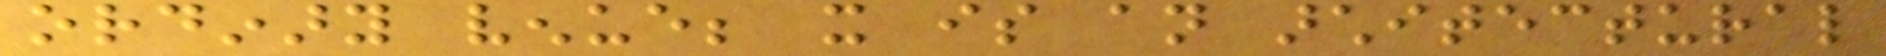ordinary venue; it is an architectural
